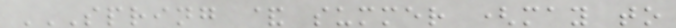SPRING & SUMMER (MAY TO
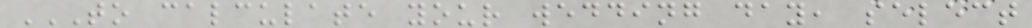TO CALCULATE YOUR WEDDING DAY, SELECT
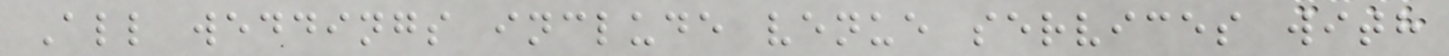All weddings include venue services with
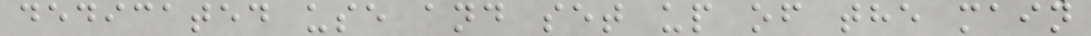dedicated use and set up of the main
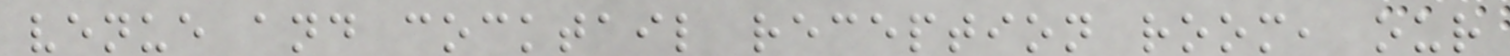venue and cocktail reception room, our
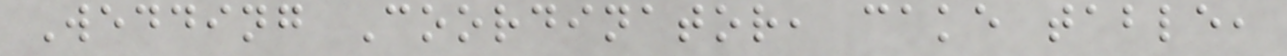Wedding Coordinator, cake table,
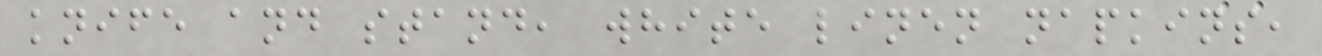knife and stand, white linen napkins,
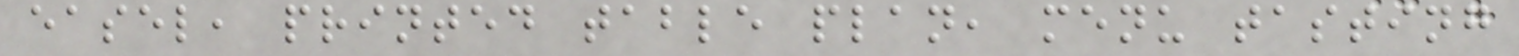easel, printed table plan, menu tasting
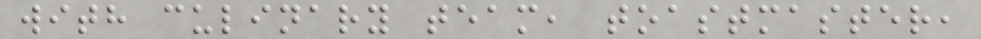with culinary team, toastmaster,
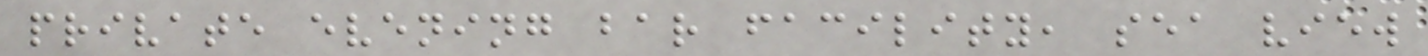private evening bar facility, sea view
